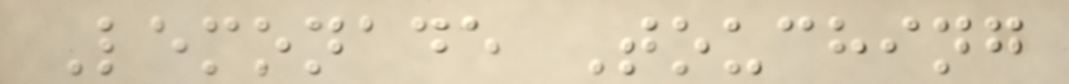Lemonade Touching
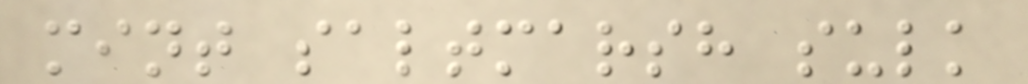mint saltmarsh sulk
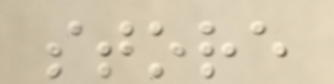store
